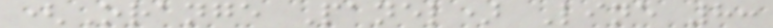(Orange Panel) Line 8:
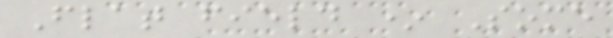Flat field * Some
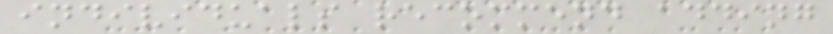individuals recommend adding
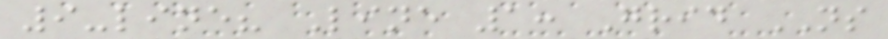9-line? Line 1: Grid NS
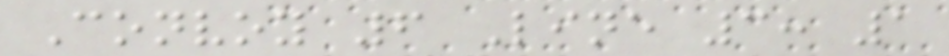Convoy 6 Line 3: 1
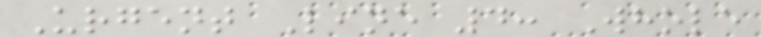Urgent Line 4: Whole
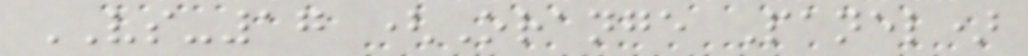VS-17 (Orange Panel)
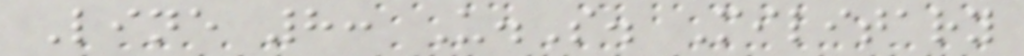Line 8: U.S. Military
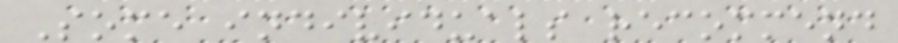Some individuals recommend
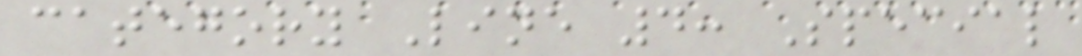category Line 4: Special
